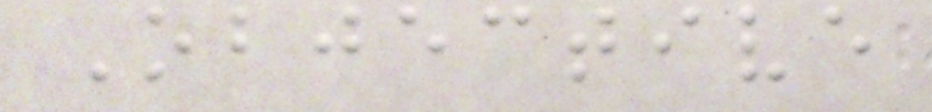Objective
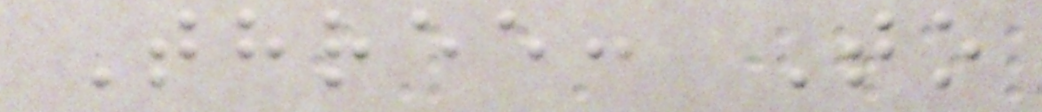Three: To
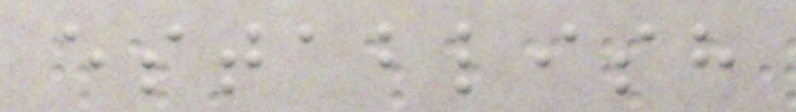establish
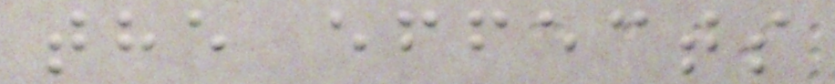the effects
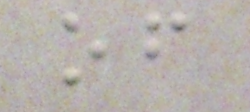of
